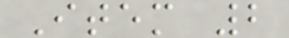Item 2
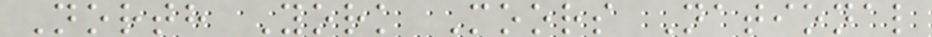North York Moors National
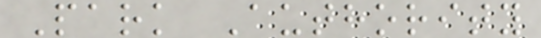Park Authority
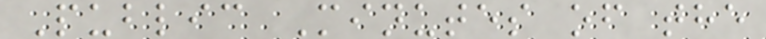Public Minutes of the
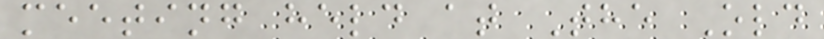meeting held at The Old
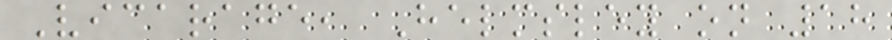Vicarage, Helmsley on 18
